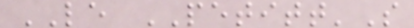LE PETITT'S
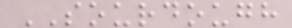SOURDOUGH
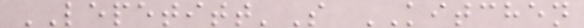LEPETITT'S KITCHEN
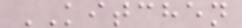KITCHEN
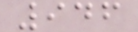946
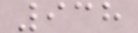938
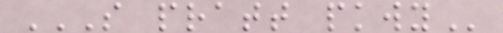S PRATT PKWY
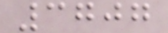3707
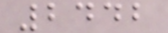2442
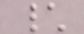\
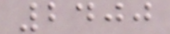2400
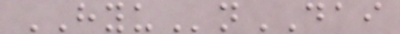HYUnDAI
